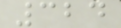324
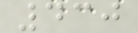430
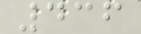436
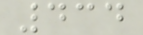434
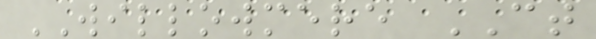WILLOWMERE CT
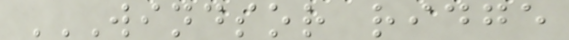WINDSOR RIDGE
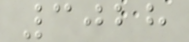3028
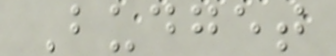Budget
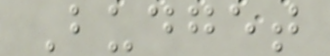Budget
